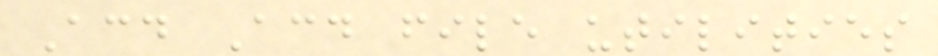Acd Acd file utilities
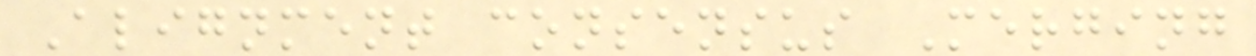Alignment consensus Merging
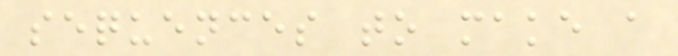sequences to make a
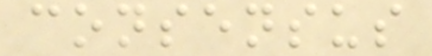consensus
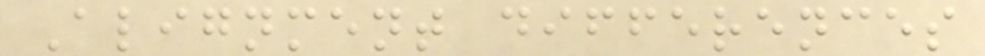Alignment differences
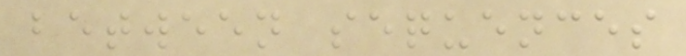between sequences
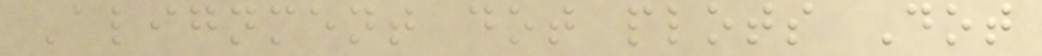Alignment dot plots Dot
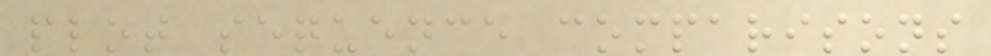plot sequence comparisons
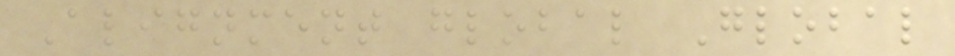Alignment global Global
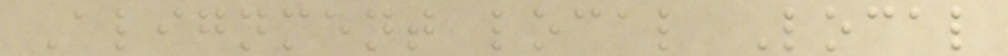Alignment local Local
